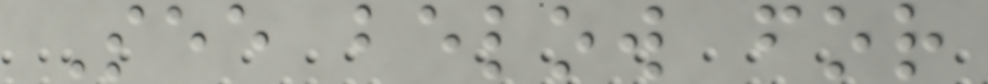See below for
